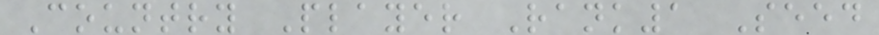Country Player Rank1 Seed
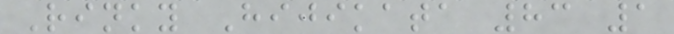Rinky Hijikata 83 1
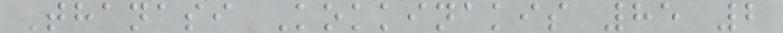Thanasi Kokkinakis 85 2
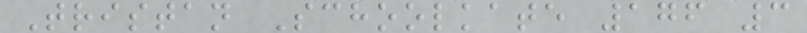Tristan Schoolkate 176 3
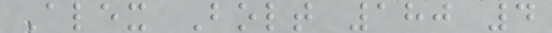Alex Bolt 180 4
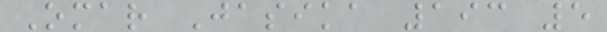Omar Jasika 193 5
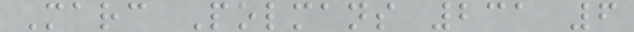Marc Polmans 231 6
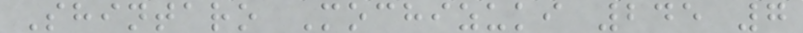Shintaro Mochizuki 245 7
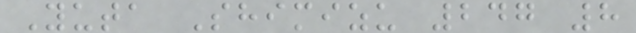Yuta Shimizu 247 8
